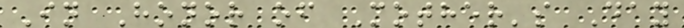In Honor of Mother's Day
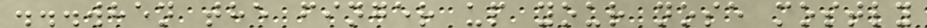...when the finger up your nose mostly
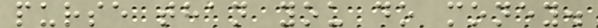purse than you do money.
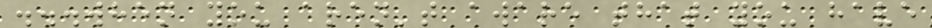...when you aren't aware that you have
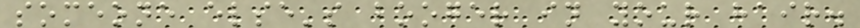someone else's booger in your hair.
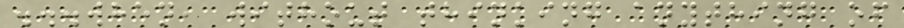...when, without thinking anything of
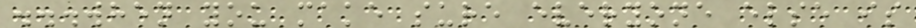...when you make sure everyone else is
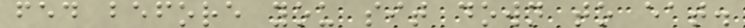fed before you sit down to eat.
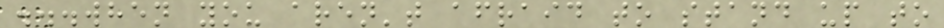...when you aren't afraid to stand up to
